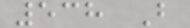538 B
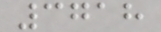3718
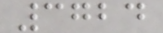3724
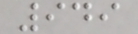949
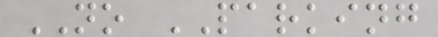NO PARKING
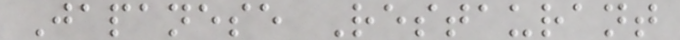Japanese Restaurant
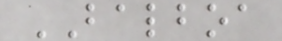BALBOA
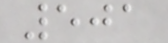501
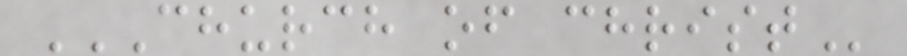CHURCH OF CHRIST
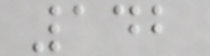142
